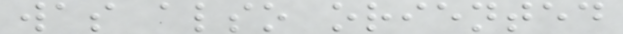was also oriented
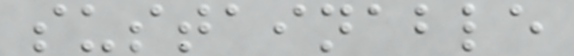sustainable
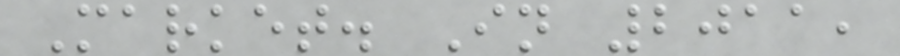Market. In 2011,
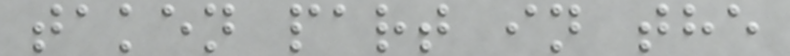taken part in the
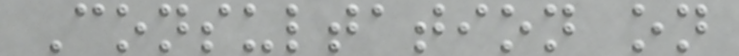Consultation on
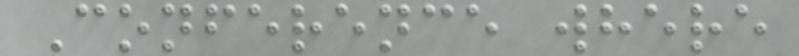Conference where
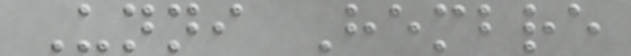Unni Hembre
